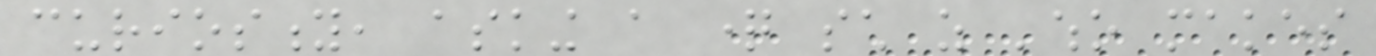curiosity, asking a question such as 'who makes
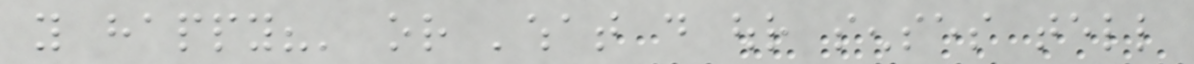you happy?' or 'what do our senses tell
